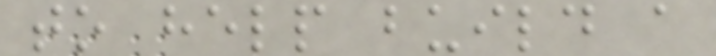to help build a
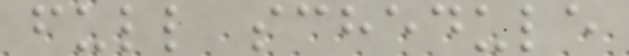full schedule
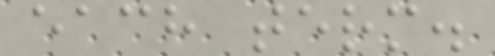each term.
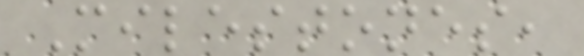Milestones,
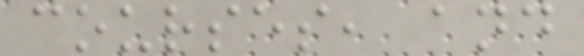courses, and
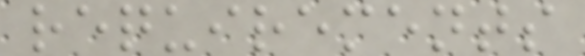requirements
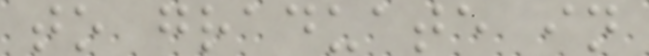to graduate in
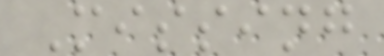Missing
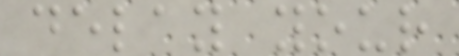delay your
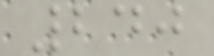240
